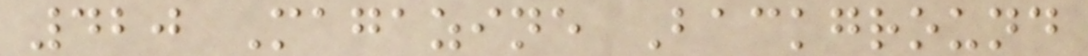420 Magazine Background
